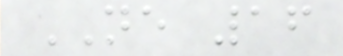NE 16
